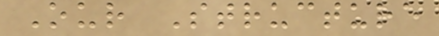Our Structure
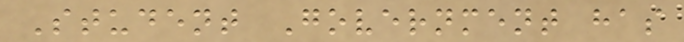Student Government has
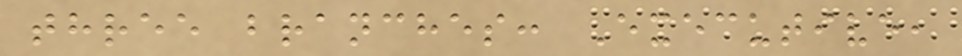three branches: Executive,
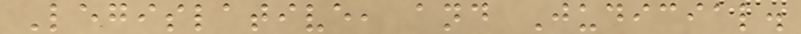Legislative, and Judicial.
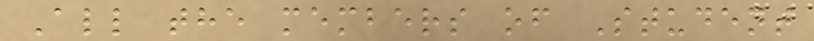All the members of Student
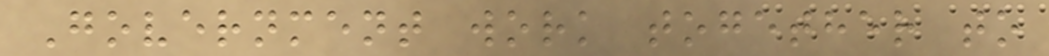Government work together to
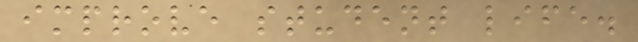improve student life.
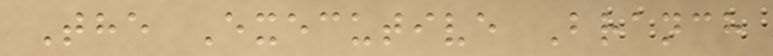The Executive Branch
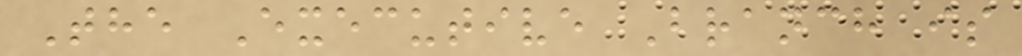The Executive Branch is
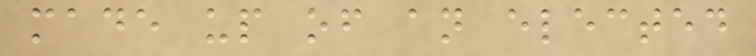made up of an elected
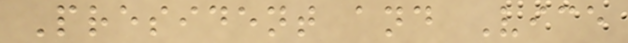President and Vice
